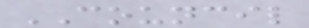COUNCIL
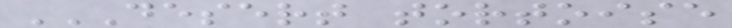DESERT TORTOISE
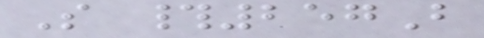S #257B
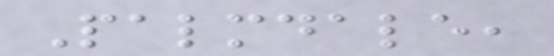Palmdale,
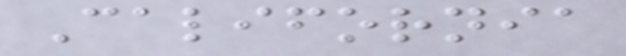California
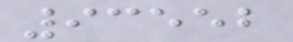93552
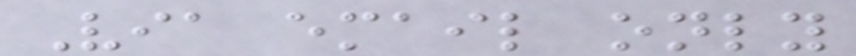Via email only
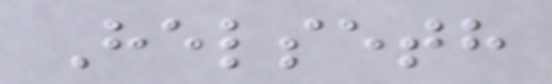Helseth
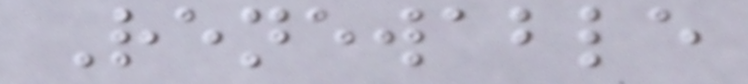Renewable
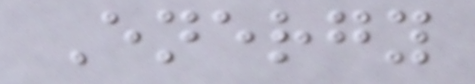Energy
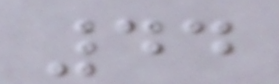44
